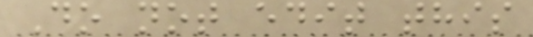Do not edit this
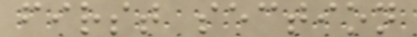first section
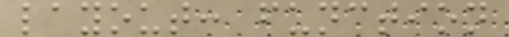layout: function
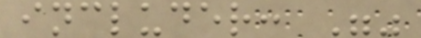includer: ""
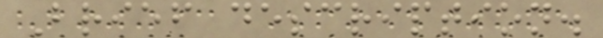Brief description.
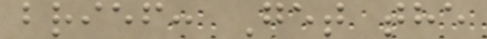brief: Get the
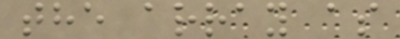the array as
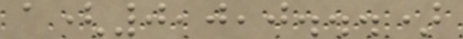a(0,0,0...)
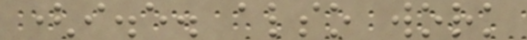(i.e. also work
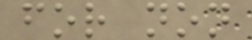for non
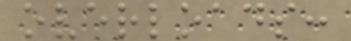overloads:
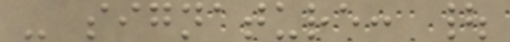- signature: |
